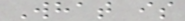What is
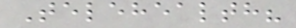Telehealth?
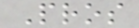Pros
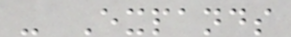- Expands
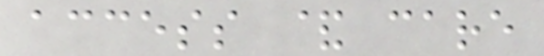access & care
